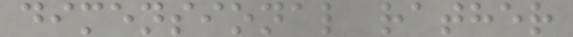dimensional rather
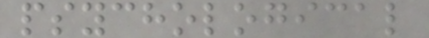psychological
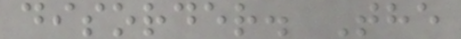disorder. The
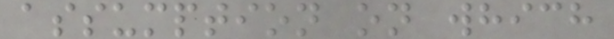assumption on which
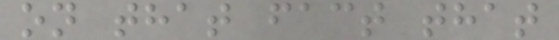on that fact that
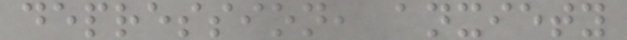depression, anxiety
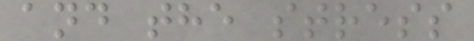and the stress
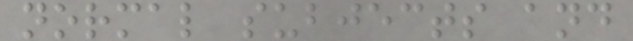normal subjects and
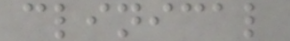clinical
